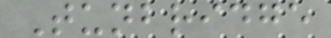Tunbridge
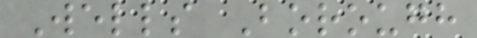Wells Borough
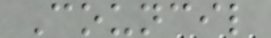Council
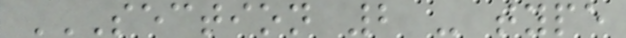SECTION 2 - TYPE
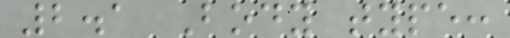2.1 Body type:
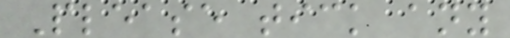Please tick any
